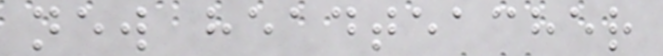new headteacher
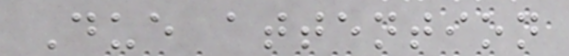Due attention
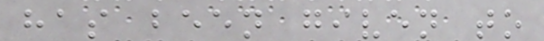has been given to
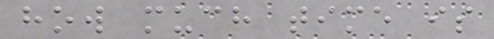how much time is
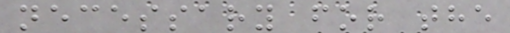necessary for the
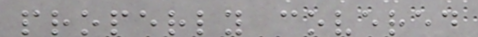properly covered
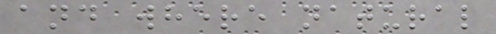and where natural
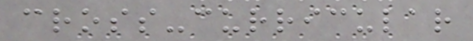cross-curricular
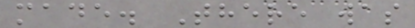made. There was
